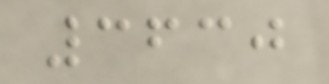3630
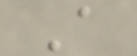A
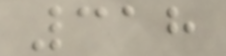318
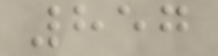857
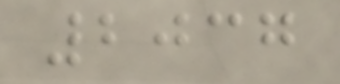2037
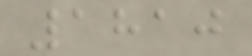1810
